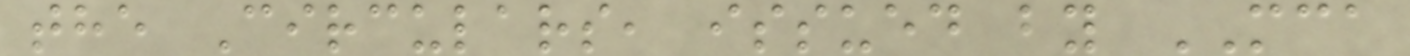the Circulars, issued by MCA
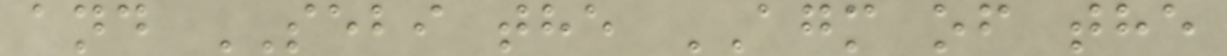and SEBI the AGM of the
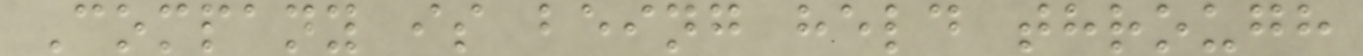Company is being held through
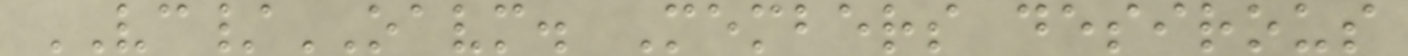VC/OAVM. Members desirous
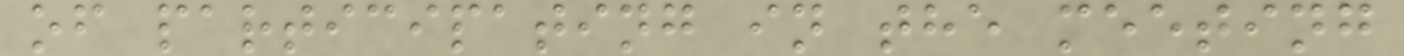of participating in the meeting
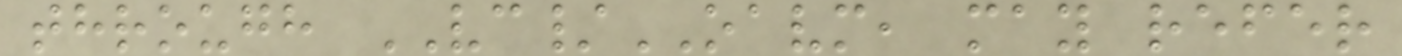through VC/OAVM, may refer
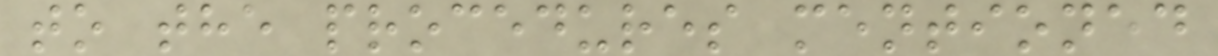to the procedures mentioned
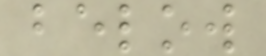below
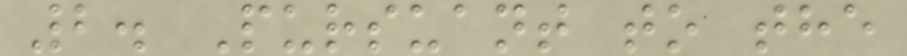2. Pursuant to the
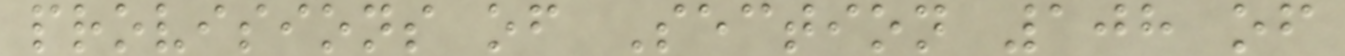provisions of Section 108 of
